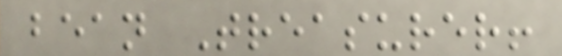bean Treasurer!
